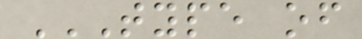TYPE OF
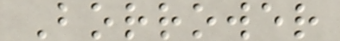Borrower
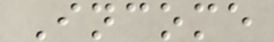Income
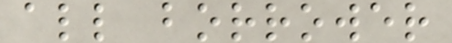all borrower
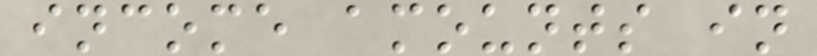income amounts in
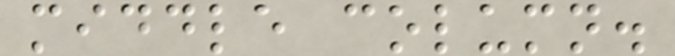middle column.
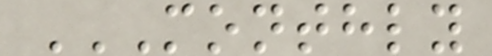MONTHLY
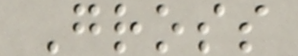Gross
